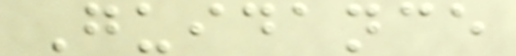Guidance
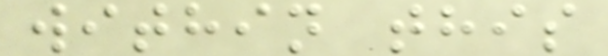within this
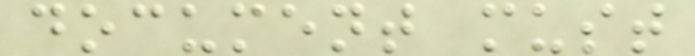document must
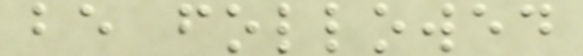be followed
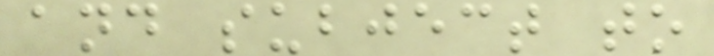and subject to
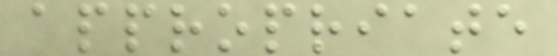appropriate
